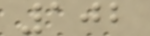102
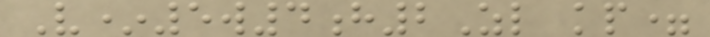V*5w4h2Zl kp=
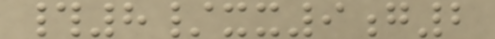#8/xx9g2
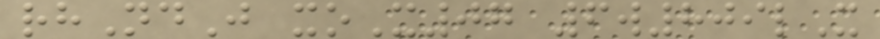rhNdJ xoX07 6w809lX
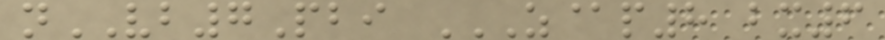nVB7Pbi Z@P8 BX6
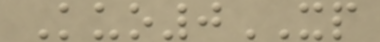Kuo0XP
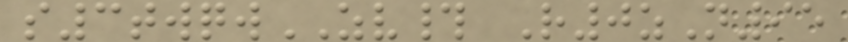s3twqwZV# R0zN95
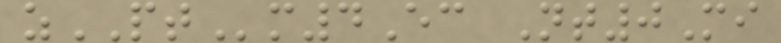zPTm4Ec Nt0Mi
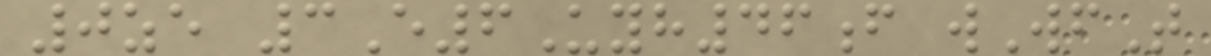0ze 3E6Uyh46f wWfT
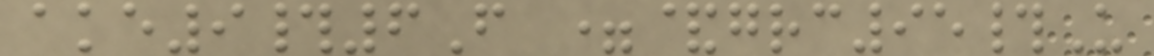ake9#6F =&grc95#U
